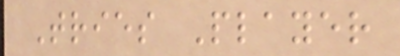Tries Player
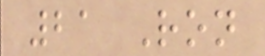21 Ron
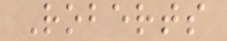Roberts
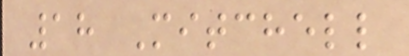18 Mitchell
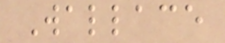Wallace
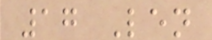17 Len
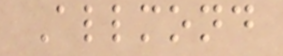Allmond
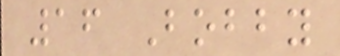16 Bobby
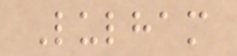Lulham
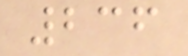236
